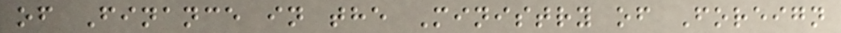of Finance in the Ministry of Foreign
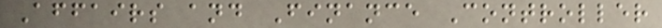Affairs and Finance Controller
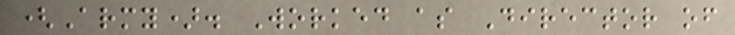(Army). Worked as Director of
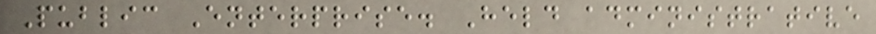Public Enterprise. Held administrative
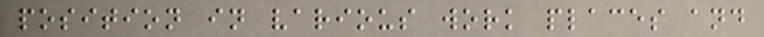position in various work places and
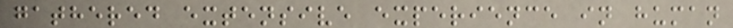gathered extensive experience in human
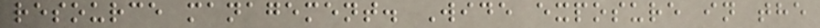resource management. Wide exposure in the
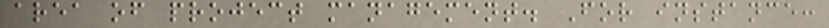area of project management. For instance:
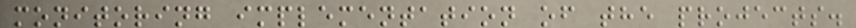monitoring implementation of the projects.
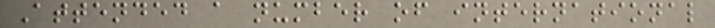Attended a number of international
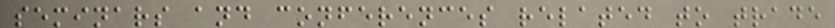seminars and conferences related to trade
